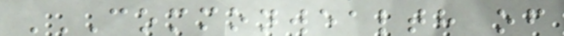COMMONWEALTH OF
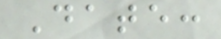Date:
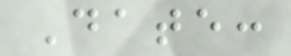Date:
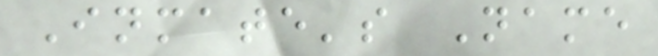Inmate's Name
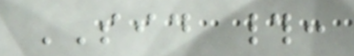SID #:
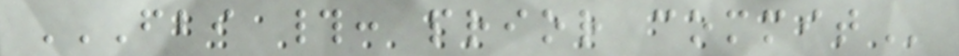FBI #: PRIOR COMMIT
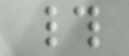#
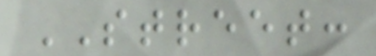STREET:
